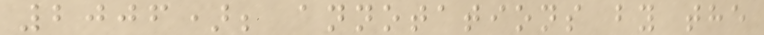2006); annotations by the
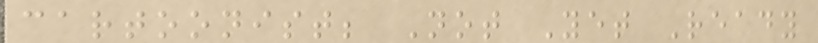cartoonist; Not Yet Ready
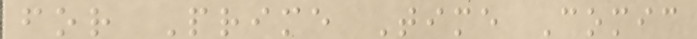for Prime Time Comic
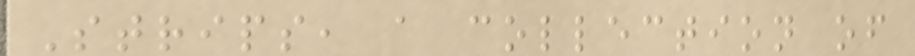Strips, a collection of
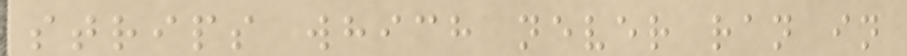strips which never ran in
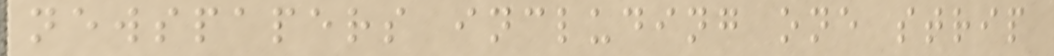newspapers including one strip
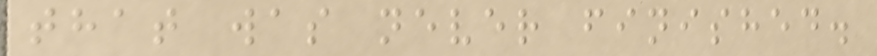that was never finished.
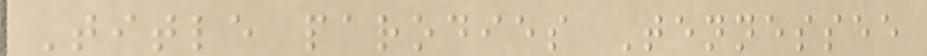Title parodies Tennessee
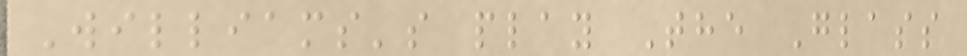Williams's play The Glass
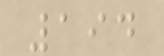194
